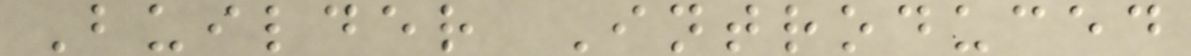Builder Introduced
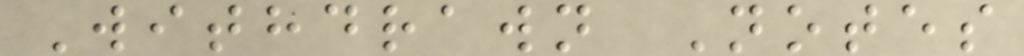Withdrawn Notes
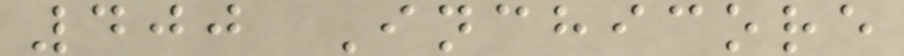400 Inchicore
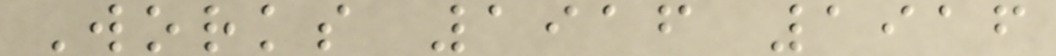Works 1916 1916
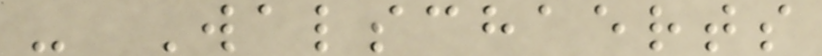- Walschaerts
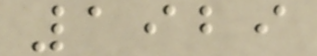1929
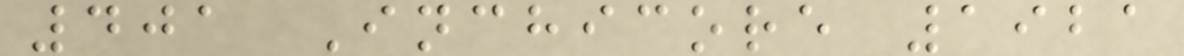401 Inchicore 1921
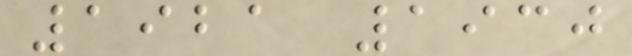1921 1930
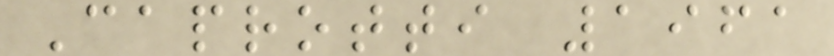Caprotti 1961
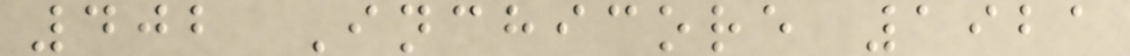402 Inchicore 1921
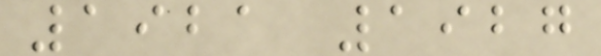1921 1927
